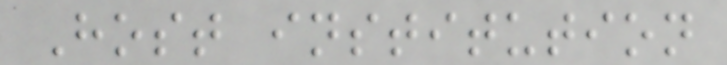Host institution
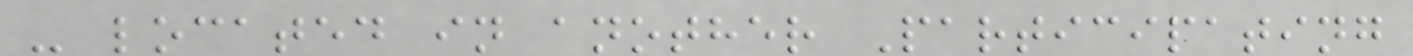- located in another Participating
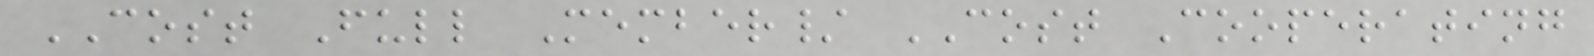COST Full Member/ COST Cooperating
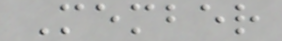Member
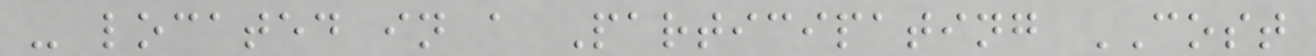- located in a Participating COST
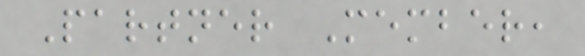Partner Member,
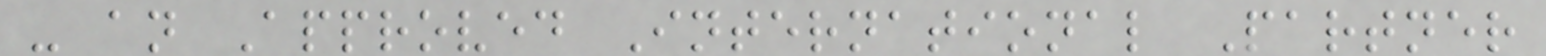- an Approved International Partner
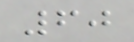60
